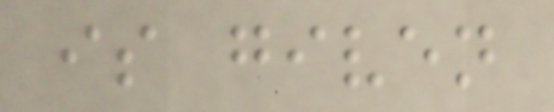is given
